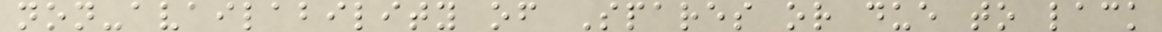non-availability of Spares or due to lack
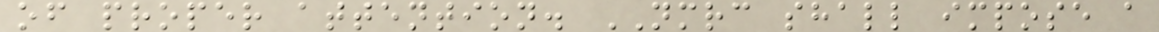of proper attention. NMRC shall impose a
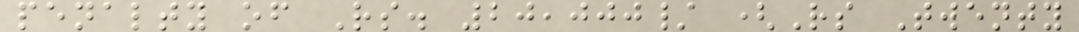penalty of Rs. 20,000/ (Rs Twenty
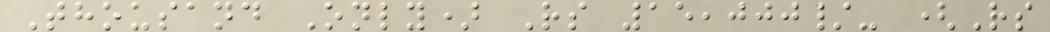Thousand Only) Rs 15,000/- (Rs
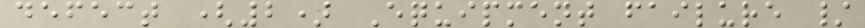defect (2) Equipment failure /
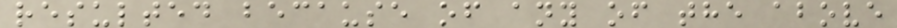resulted because of any of the above
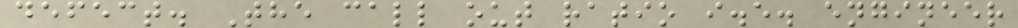defect. The call out ratio i.e. engineer
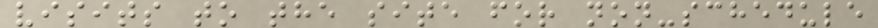visits to the site for non-schedule
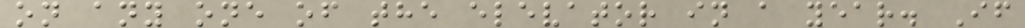on any one of the elevator in a year. If
